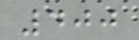400
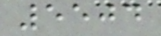5504
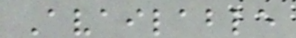Available
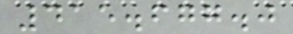415.677.0
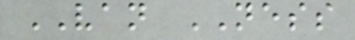VAN NESS
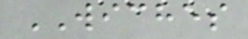WICHES
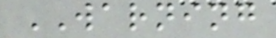WARNING
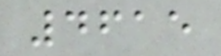4615
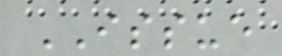ISSUE
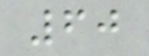60
